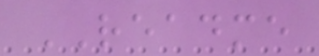README
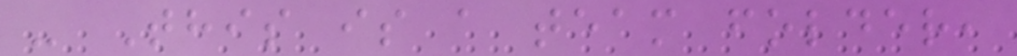- This is a team folder,
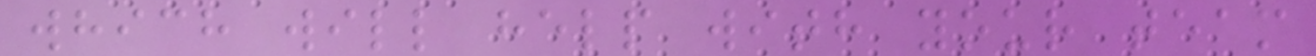which will help with your team
